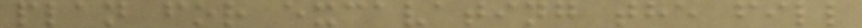plan for excavating the fill
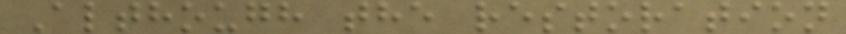Although the restoration
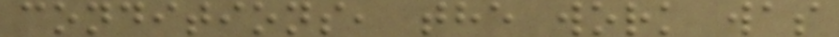conditions, the work was
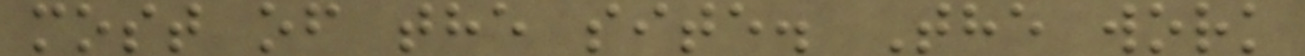most of the site. The work
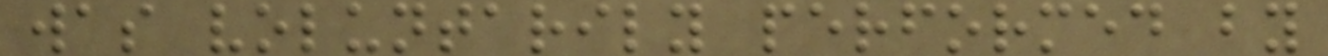was voluntarily performed by
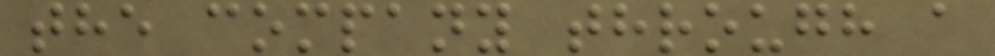the company through a
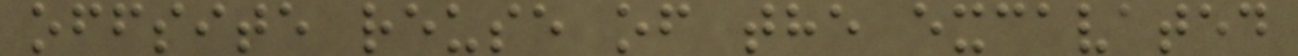offsite reuse of the excavated
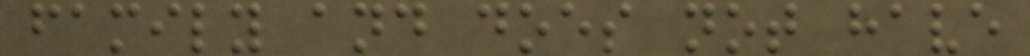family and does not have
